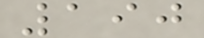190
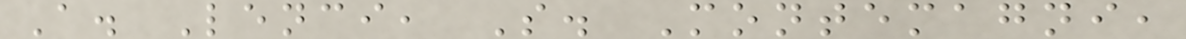A. Lenci, S. Montemagni,
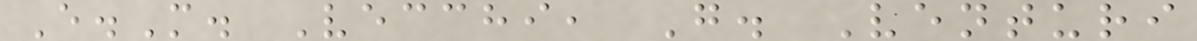E.M. Vecchi, G. Venturi
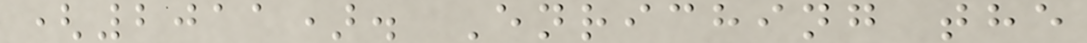(2011). Enriching the
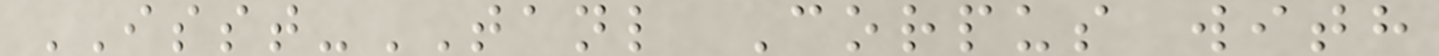ISST-TANL Corpus with
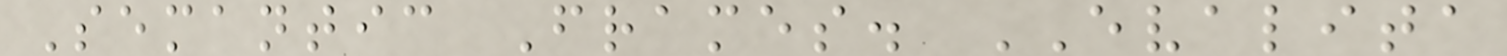Semantic Frames. EVALITA
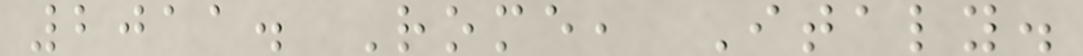2011. Rome, Italy.
